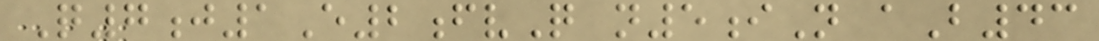Q7j1E2fvQ n5iN aB43
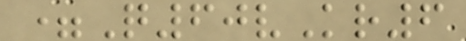=Q60vKr6
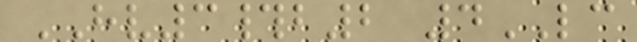HV3#b2 4LC
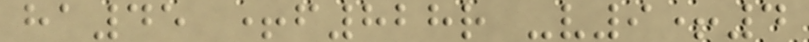ha45 +f828r -v9+4
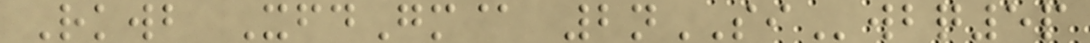Rkwb XfdGm@ 2nSIwbq5p
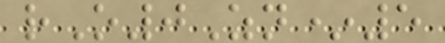rO0Zn*5
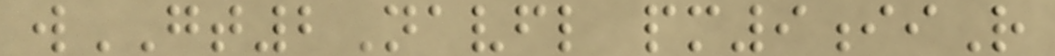wGT2Navfl pm9iiR
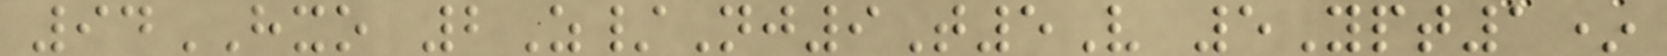94HXO 2Z/Nj9T5V 5Ypt1*
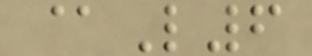@L6
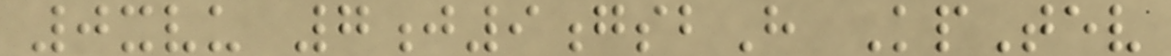0xvu 7j9gsbH KpTev
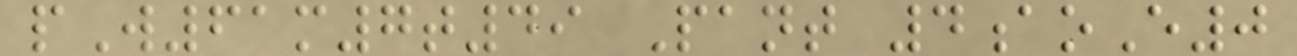pW61m7t49 Pant 4aoE0
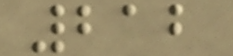212
